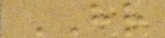HR
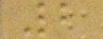2
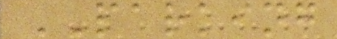PARKING
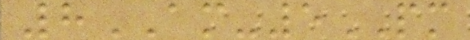8AM-5PM
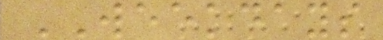WEEKDAYS
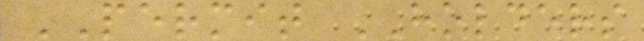PERMIT HOLDERS
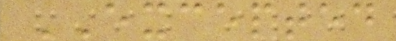EXCEPTED
